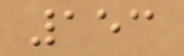153
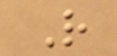R
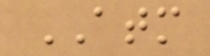ATM
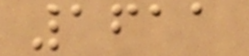1611
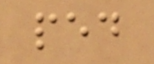ped
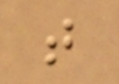t
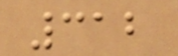312
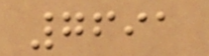7691
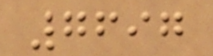7697
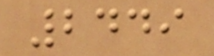2449
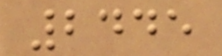2445
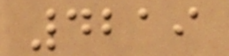4219
